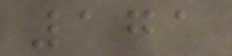171
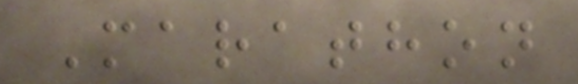Marathon
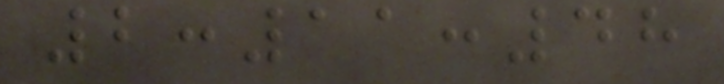2:11:48
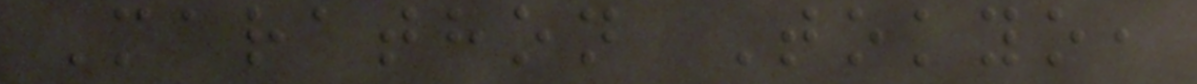Marathon Tokyo,
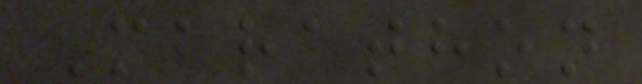Marathon
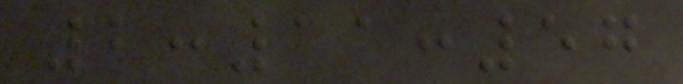2:11:57
